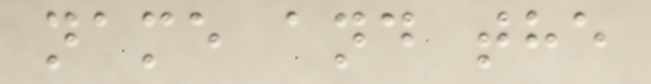name and the
